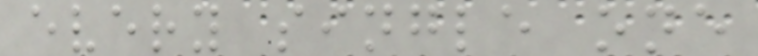every single one
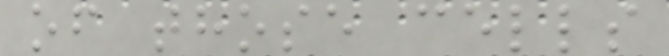of those cells
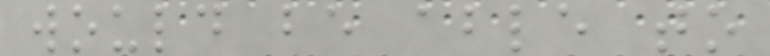would be able to
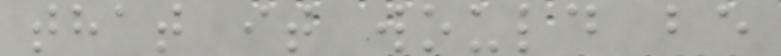that it would be
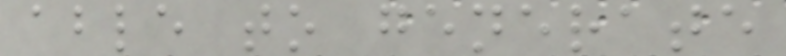able to generate
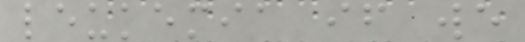leukemia if we
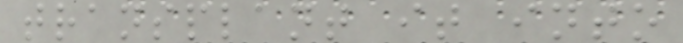transplant it into
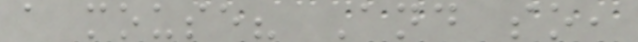a mouse? And so,
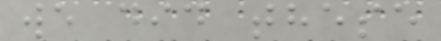we did these
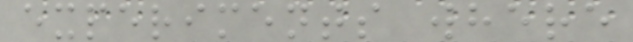experiments where
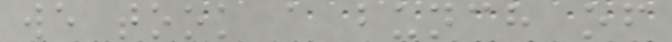we took a bunch of
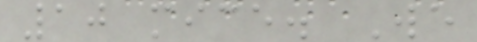10 mice. We
